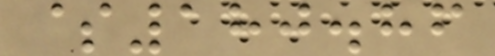$180.86
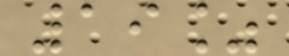19%
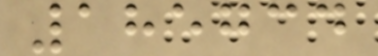185734
